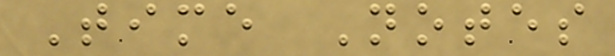Time Notes
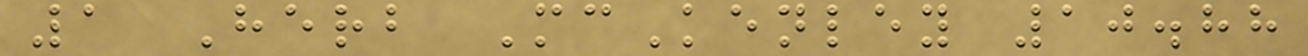1 Herb McKenley 10.88
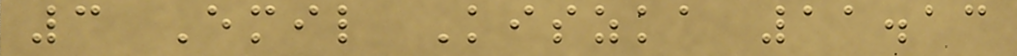3 Emil Kiszka 11.13
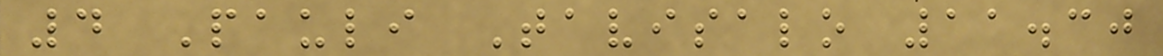4 Pauli Tavisalo 11.30
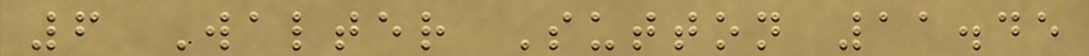6 Walter Sutton 11.45
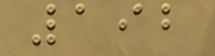192
